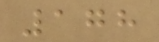178
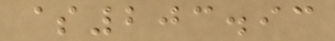$203.93
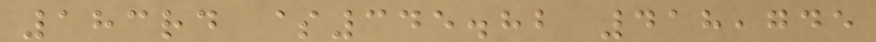183rd $345.82 418,745
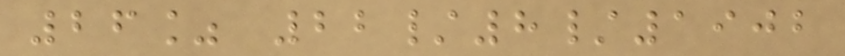26% 22/8/1902
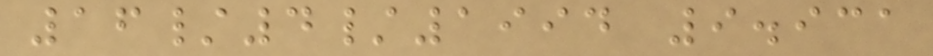16/4/1994 9.931
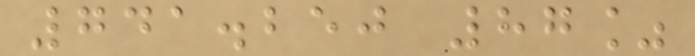741.250 87%
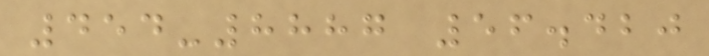454-8887 56.420
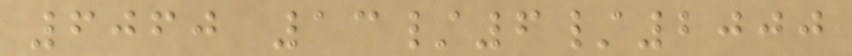6060 13/6/2000
